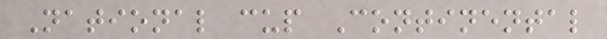National cup Continental
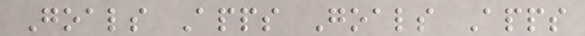Goals Apps Goals Apps
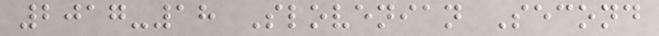2017-18 Slovenian Second
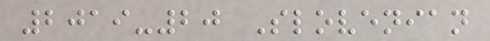2019-20 Slovenian
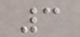3
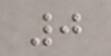0
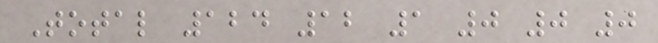Total 124 12 1 0 0 0
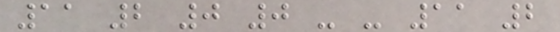11 2 0 0 - - 11 2
